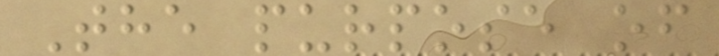The purpose of
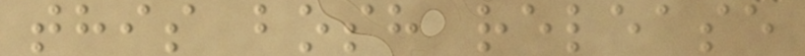this bosh release
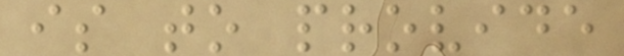is to provide
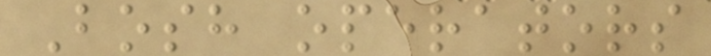Bosh operators
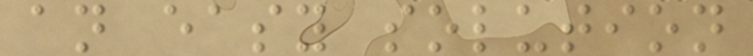an easy solution
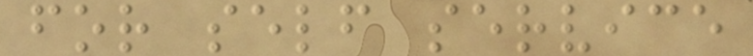for self service
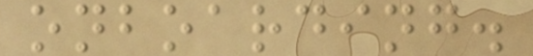onboarding.
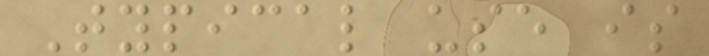Typical use is
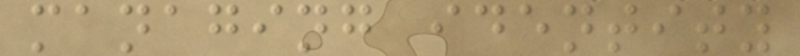managing identity
